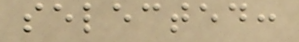selected:
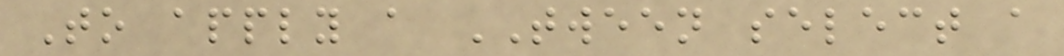To apply a TWEEN select a
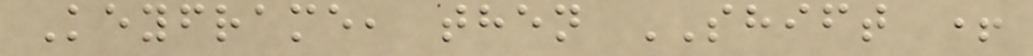Keyframe, then SHIFT +
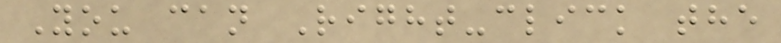You can Right-click the
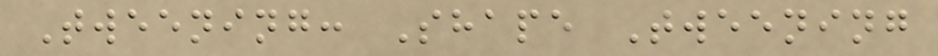Tweening: Shape Tweening
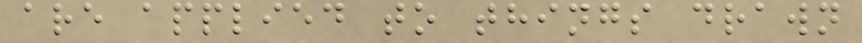are applied to things drawn
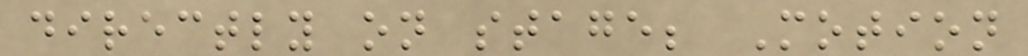directly on stage; Motion
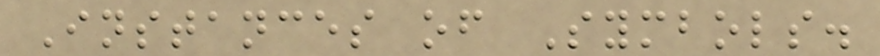Instances of Symbols.
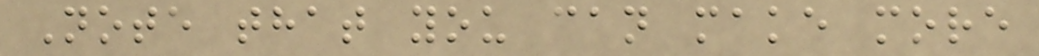Note that you can make more
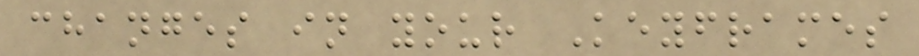changes in your Keyframes
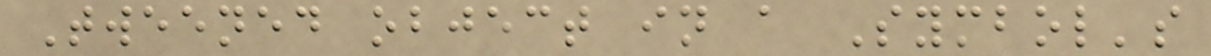Tweened object in a Symbol's
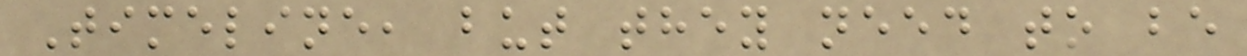Timeline, but they need to be
